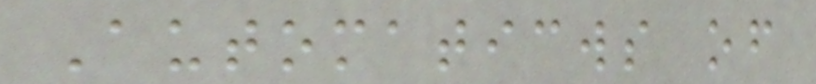Automaticws of
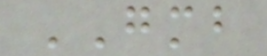GMB
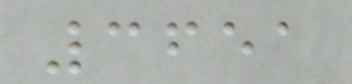3651
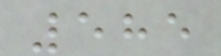585
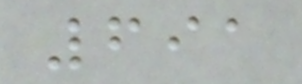691
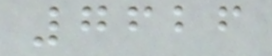7626
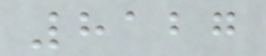8127
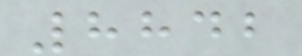8842
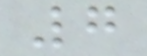7
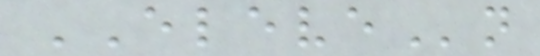ELEVEn
